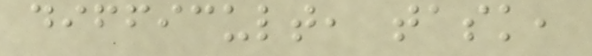difficult, task,
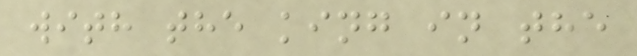with the king in the
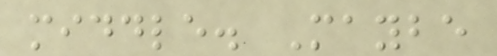middle. Maybe
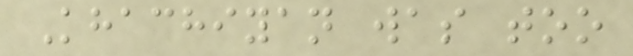Khachiyan was too
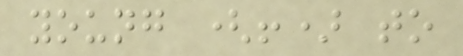young (!) to
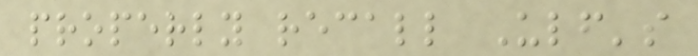properly recall Ulf's
